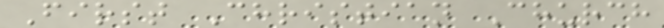First Christian Church
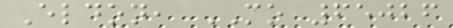Eldon, MO 65026
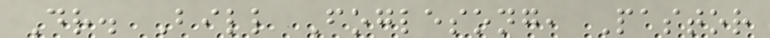Dr. Bill Foglesong, Pastor
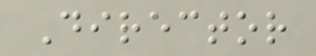Director
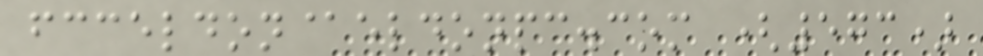fcceldon@eldonpc.com (573)
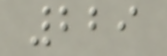229
